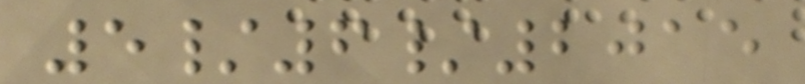5/6/2015
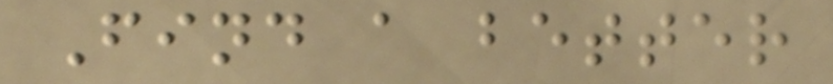Find a better
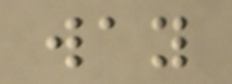way
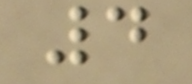4
